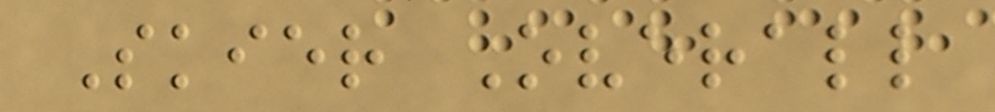Skier Overall
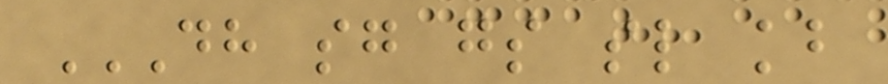DH SG GS SL KB
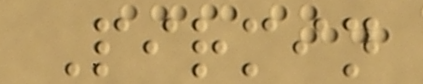Pirmin
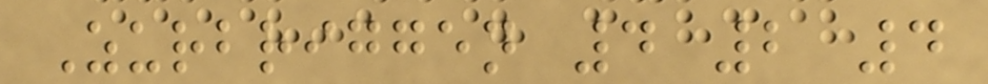Zurbriggen 4 2 4
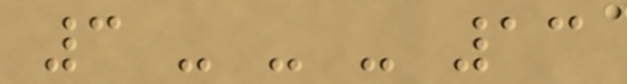3 - - - 13
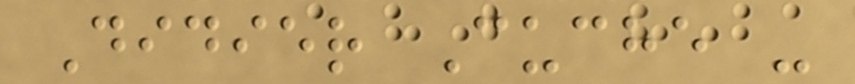Didier Cuche -
